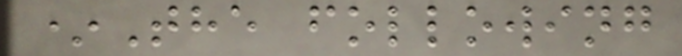*The following
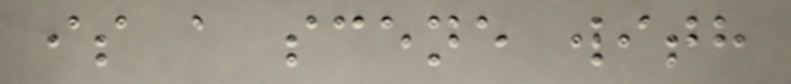is a scene with
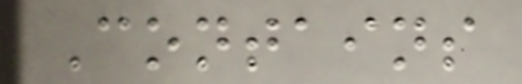Contains
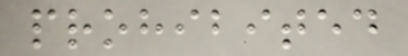prohibited
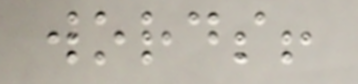words!
